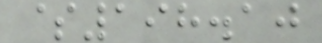$198.10
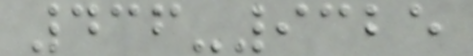436-9325
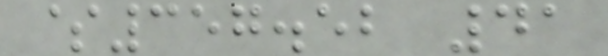$357.52 41
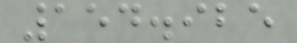154.925
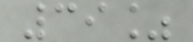39%
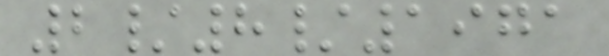2/8/1971
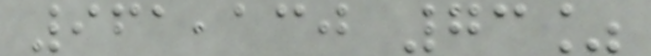961,130 73%
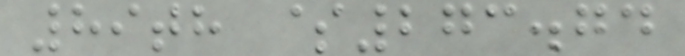89th $273.74
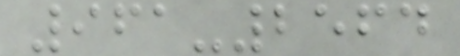961-2564
